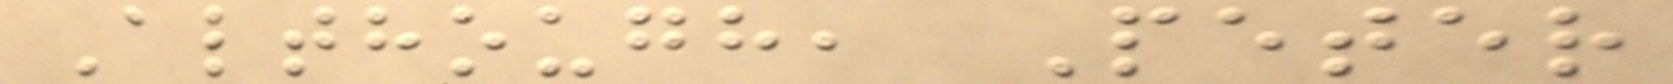Although, Peter
